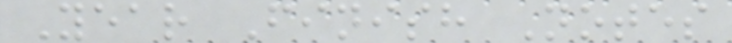Year Finish Notes
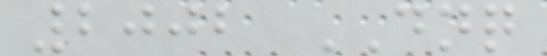2002 DNQ
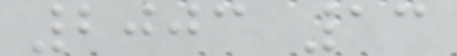2003 13
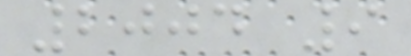2004 9
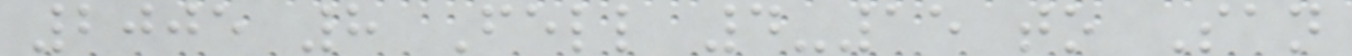2005 8 Fell 4-15 to San
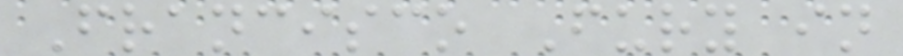Francisco Fury in
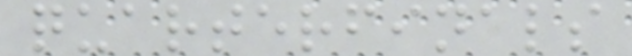quarterfinals
